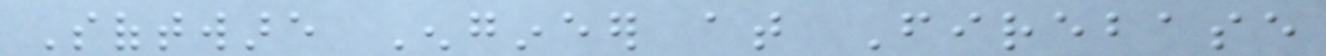Software Engineer at Firebase
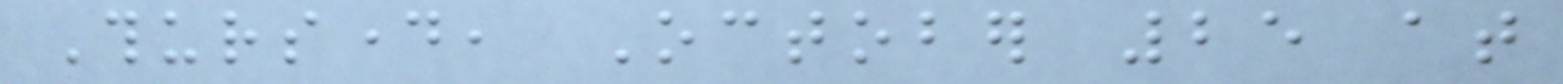Thursday, October 25 at
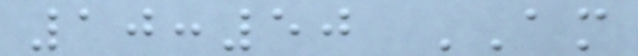10:50 AM
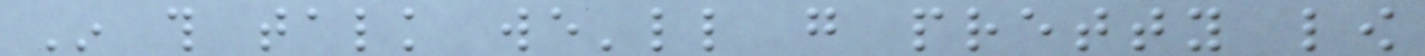In this talk we'll go pretty low
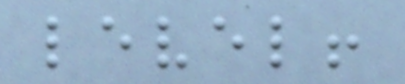level!
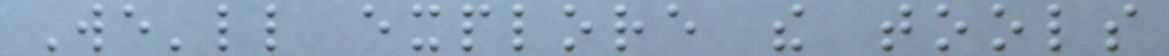We'll explore the tools
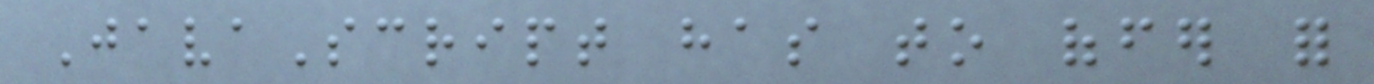JavaScript has to offer for
